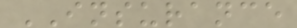INSURANCE
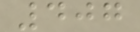407
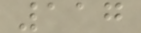117
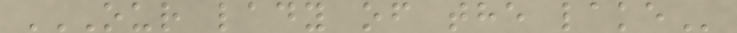OUR LADY OF THE LAKE
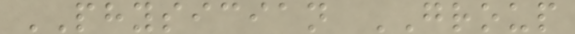PHYSICIAN GROUP
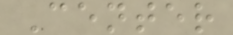Center
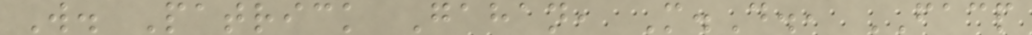W. Patrick Gahan, M.D., FACP
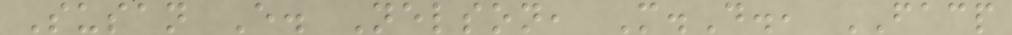Susan E. Nelson, M.D., FACP
